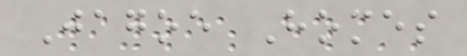Jagoe Homes
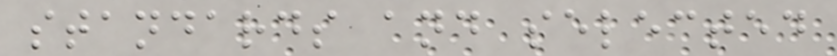standards and selected
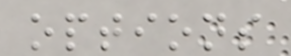options
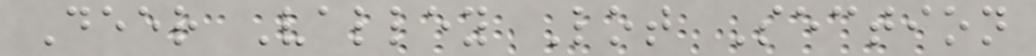Deer Valley Lot Section
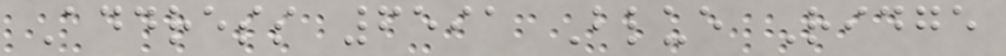Address 6591 Blue Ridge
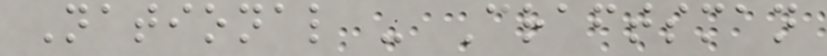National - Craftsman
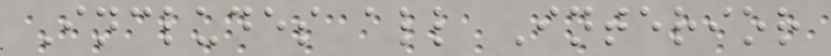Includes all Interior
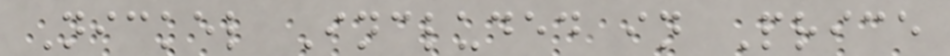Nickel Included in Price
